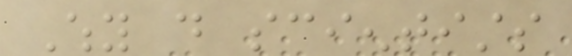Why do scientists
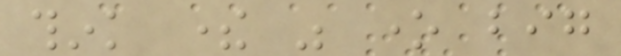think there was one big
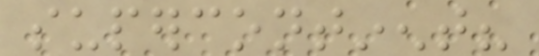supercontinent?
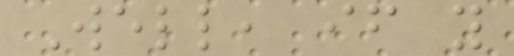Well, if you
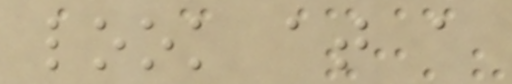look at a
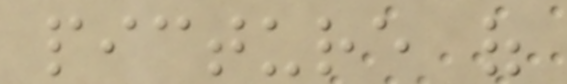picture of
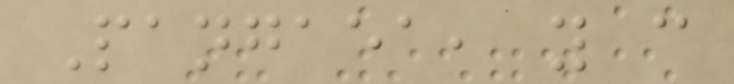Pangaea, you can
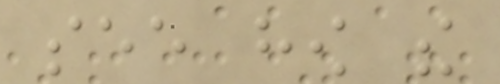see how the
